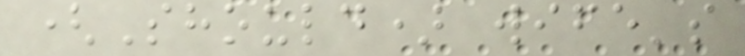(Should) wife's
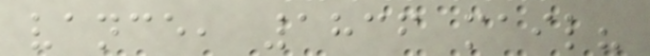vance, 1836 mail?
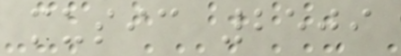music 2509
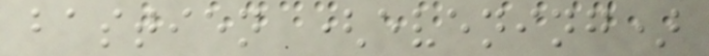bastien (evening)
